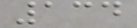134
